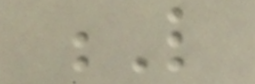L
